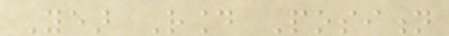Year Round Position
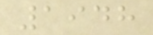1948
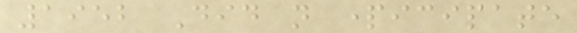1952 Did not participate
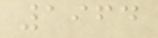1964
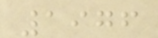1976
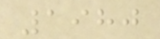1980
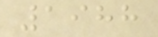1988
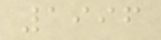1996
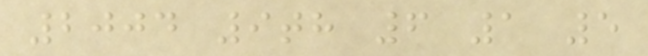2004 9th 6 1 5
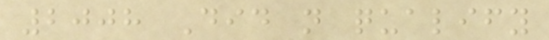2008 Did not qualify
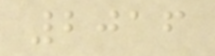2016
